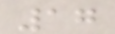17
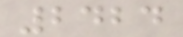2424
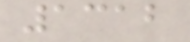1312
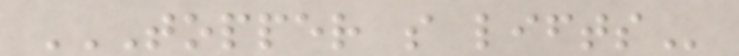TOPPER S LIFTS
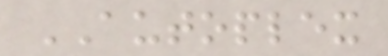AUTOPLEX
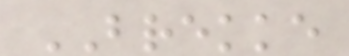BREKKE
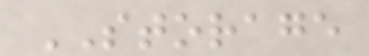STORAGE
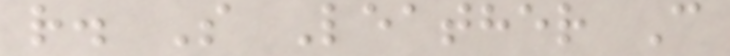r. S Leather C
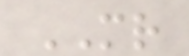MR
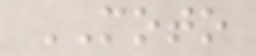MOTO
